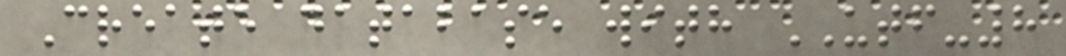Create database with UTF-8
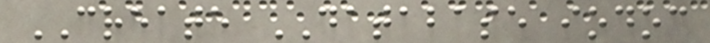CREATE DATABASE iodoc
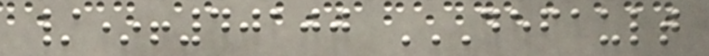/*!40100 DEFAULT
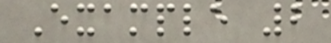Example 2
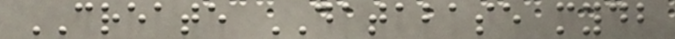CREATE DATABASE mydb
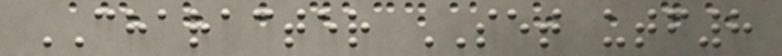CHARACTER SET utf8
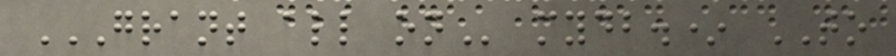GRANT ALL ON mydb.* TO
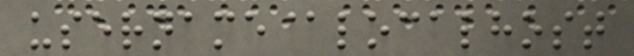username@localhost
